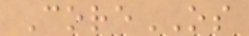CoreOS
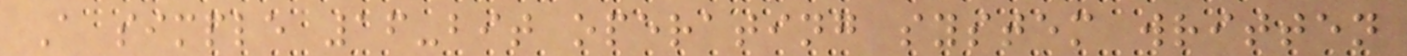A simple 16-bit operating system written
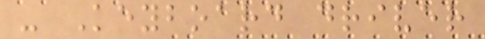- Keyboard driver
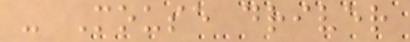- Mouse driver
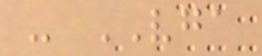- VGA
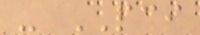- PCI
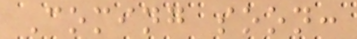Coming soon:
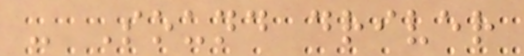- Sound driver
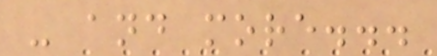- and more...
